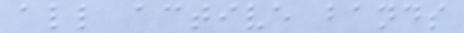all active bands
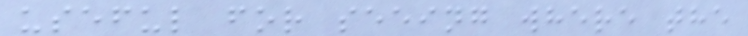useful for seeing where the
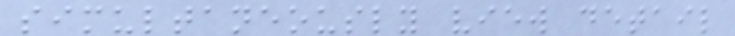simultaneously view detail
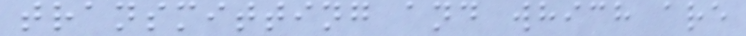transmitting and which are
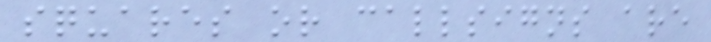squares or callsigns are
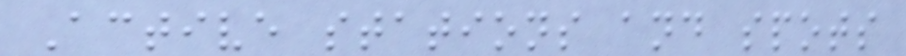Active stations and spots
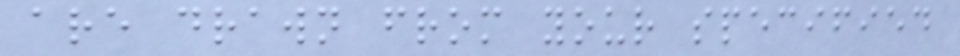are drawn from your specified
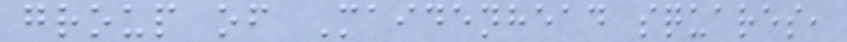group of Maidenhead squares,
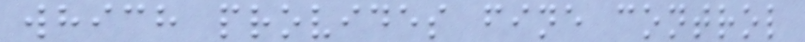which provides fine control
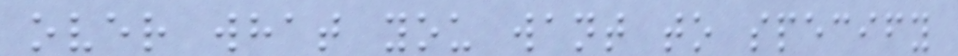over what you want to specify
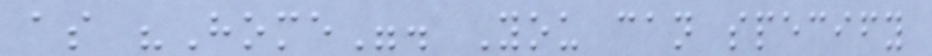as "Home". You can specify
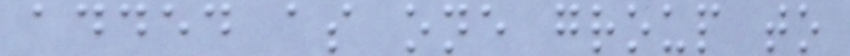added as one group to
